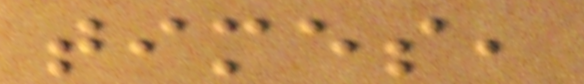times,
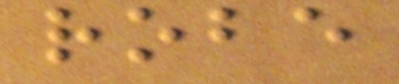robe
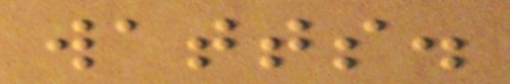watts.
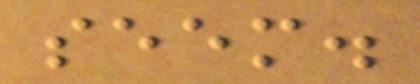seem.
